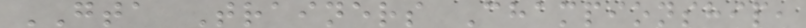GTA Trainers Championship,
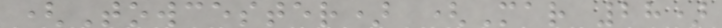(Towcester) (Mar 28)
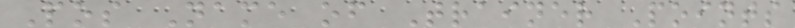Pos Name of Trainer Points
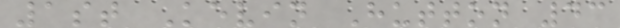1st Kevin Hutton 43
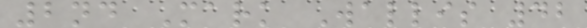2nd Mark Wallis 42
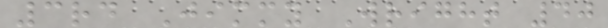3rd Jimmy Wright 40
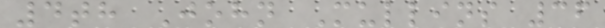4th John Mullins 36
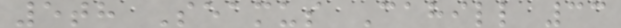5th Seamus Cahill 33
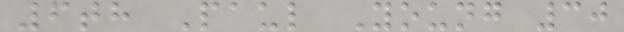6th Paul Young 30
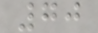70
